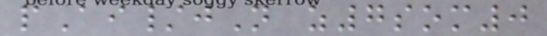pAi/jN z7som0
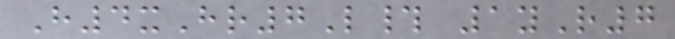H4xHr7L# 1yR7
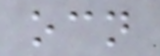ocn
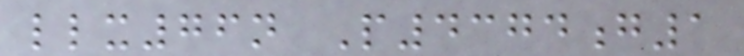llx76n P4374g1
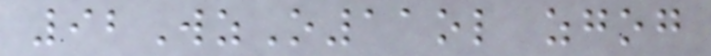92WzO11ol zgog
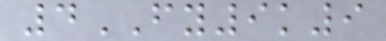4FY9k9
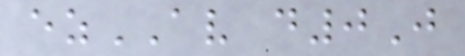ezAV d0J
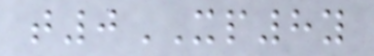t0XP8y
